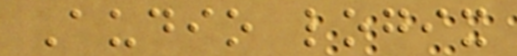Audio logix
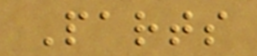Parts
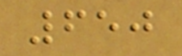650
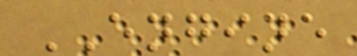ENGINE
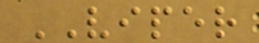VIPER
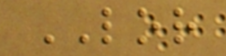LOR
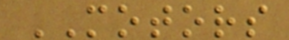MOTORS
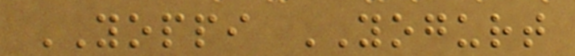YOPPI YOGURT
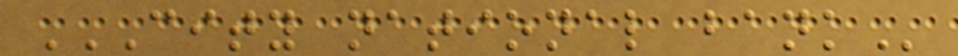CITY NATIONAL BANK
